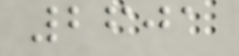2601
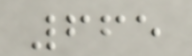665
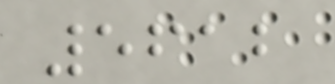5612
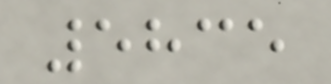5835
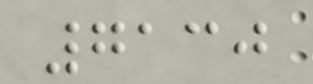7130
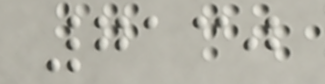7130
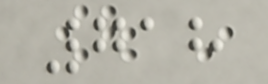718
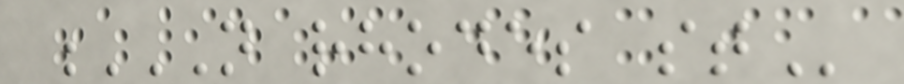N RHODES ST
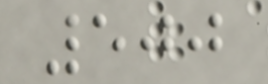500
